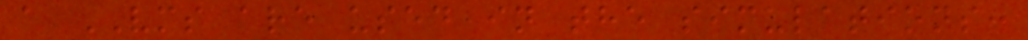a VMS are used in the simulations:
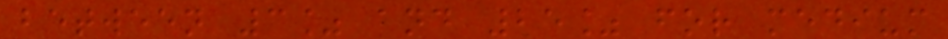between 3% and 25% for medium
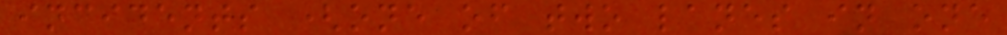incidents (one of two lanes in one
